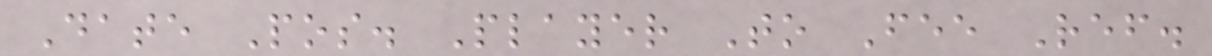Date Pos. Player To Fee Ref.
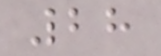28
